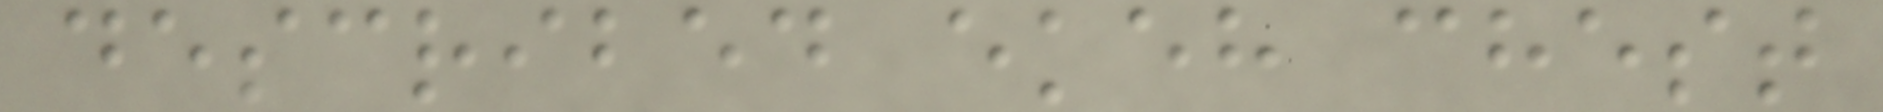described ekeh chest
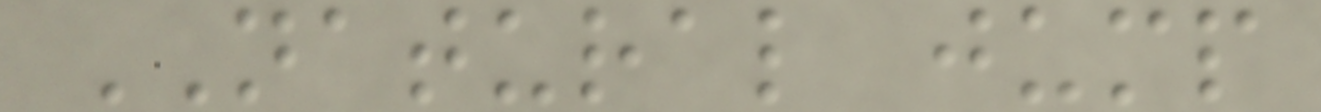NATURAL jump
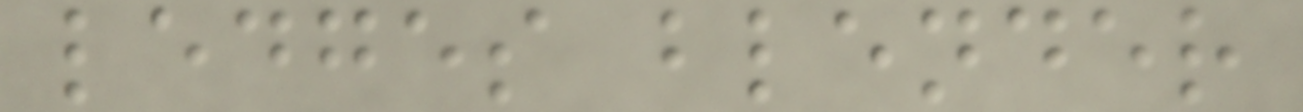ledges blender
